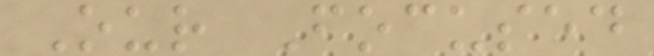Our Focused
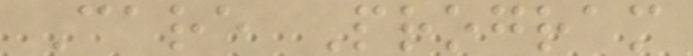Care Program
